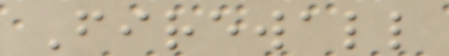Firewall
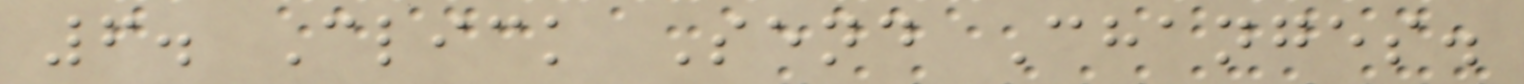6. Click Send Changes.
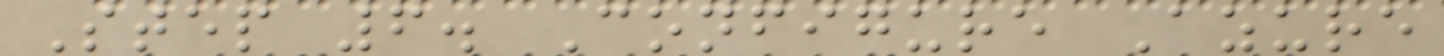Step 6. Configure Azure
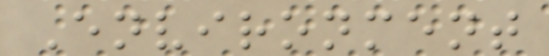Environment
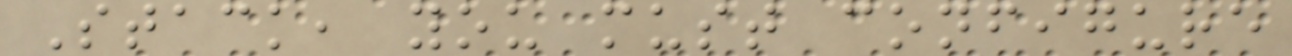Stack, you must configure
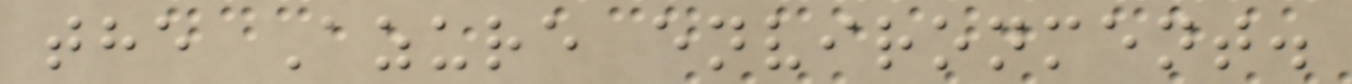the Azure environment.
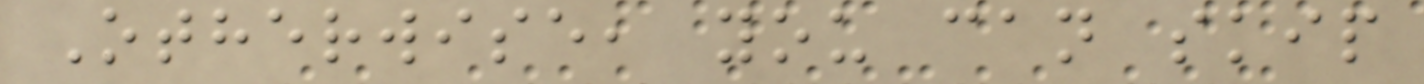Otherwise, you can skip
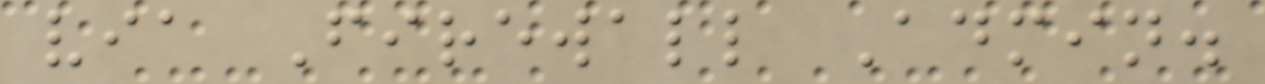via Firewall Admin.
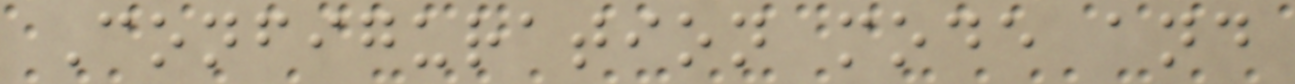Configuration mode and
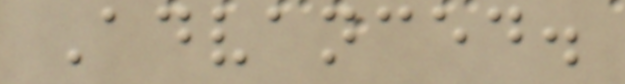Advanced.
